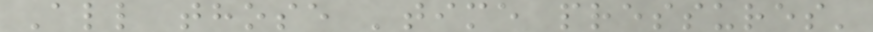All those 'time pressures'
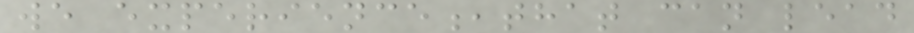we experience,that can lead
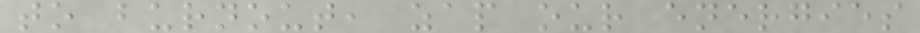to burnout, zap our energies
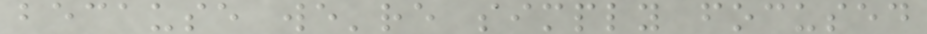because we're simply focused
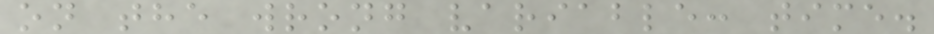on the wrong variable: time.
